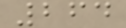264
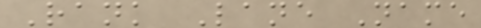Rank Lane Name
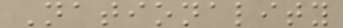Nationality
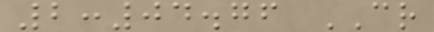2:04.76 CR
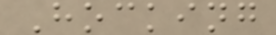Hocking
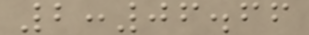2:06.66
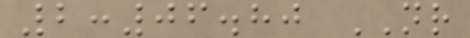2:06.80 NR
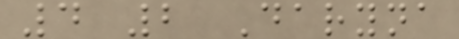4 2 Daryna
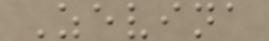Zevina
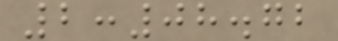2:08.72
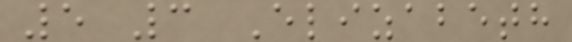5 3 Elizabeth
